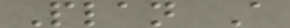Plan A
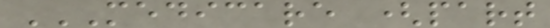MEDICARE (PART
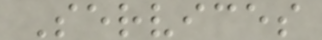Services
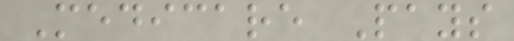Medicare Pays
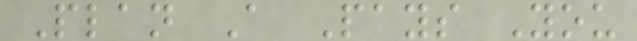Plan A Pays You
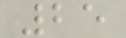25
